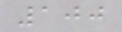100
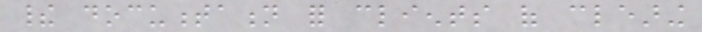their documentation for clients of clearing
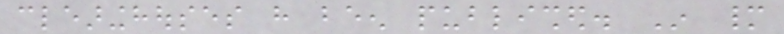clearinghouses have been published. In many
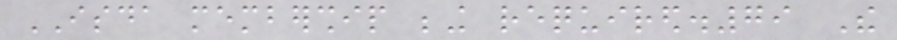ISDA membership being required.79 The
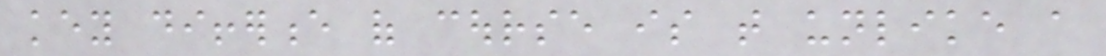key difference of course is that unlike a
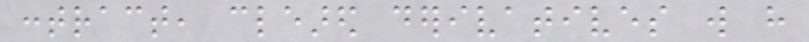contract, cleared derivatives will have
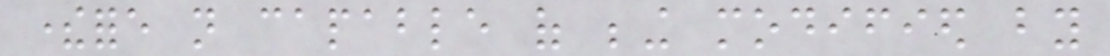therefore not capable of being modified by
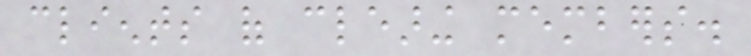clients of clearing members.
